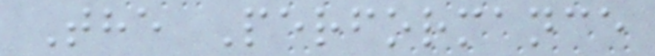The Performance
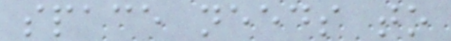space needs to
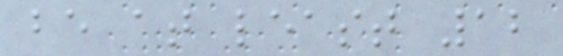be at least 12
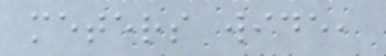meters wide,
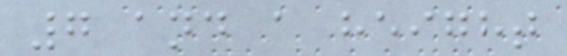7 and a height
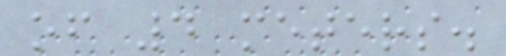of 4 meters.
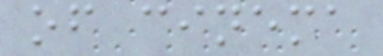of cinema
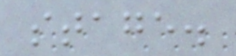stage.
